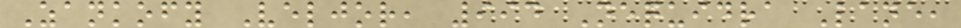Zankofy Veljor, 994 Nequidra Lane,
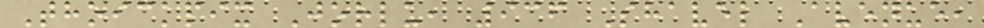Thoickpix Jorlu, 936 Shavel Avenue,
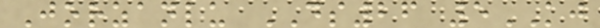Jorzanlu DS26 5KJ
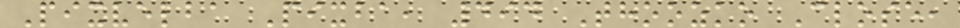Pixvelba Pixba, 494 Thoozko Close,
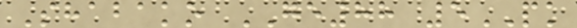Shabako GE88 5PK
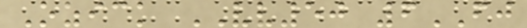Ozick VV50 6FJ
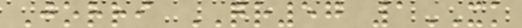Jorri QR57 1XK
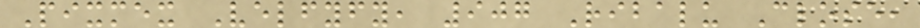Pixmex Velfyfy, 907 Ribalu Close,
